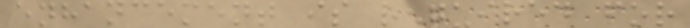enhancement is required for
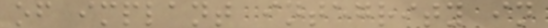of implant integrity in
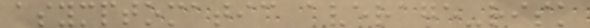asymptomatic average-risk
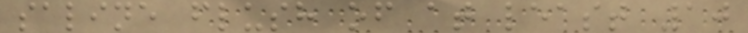saline flush of at least 10
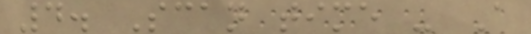4. Scan time - A
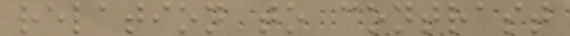relation to contrast
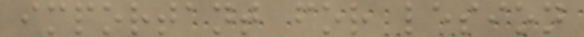important for lesion
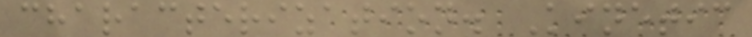characterization. Kinetic
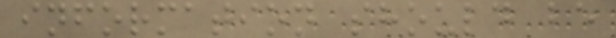information should be
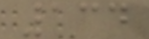134
